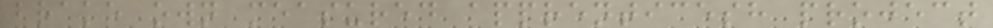brake own measured apprenticesh project
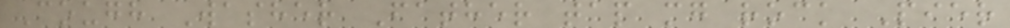Cough Washer Father tap mg rock Pier
